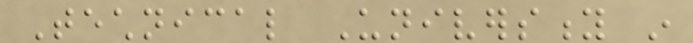Technical University in
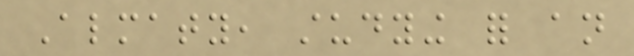Almaty, studying for an
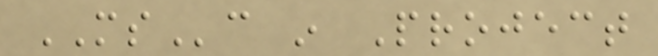MSc in Project
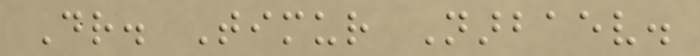Dr. Timur Narbaev.
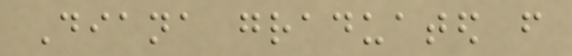Diana graduated from
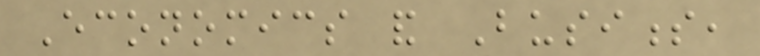Economics and Business,
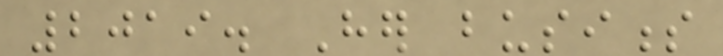2019. Her business
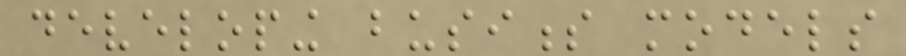developing business models
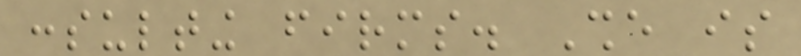consulting firms. She is
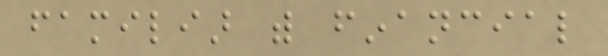familiar with financial
